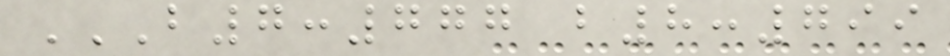B7:777 B8:799
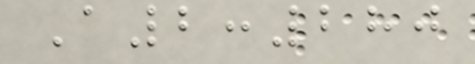A2:280
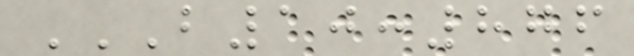B10:876
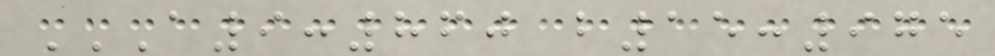A9:860 B15:975
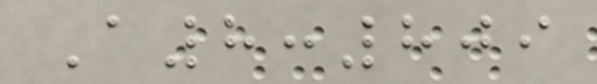A8:809
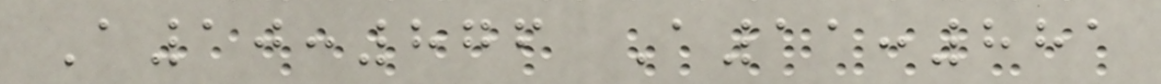A10:876 A11:881
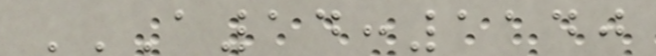A14:1140
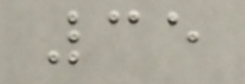35
